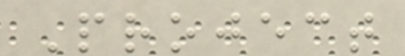Project
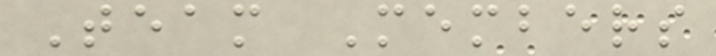Team Members
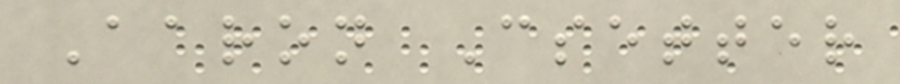Aaron Csetter
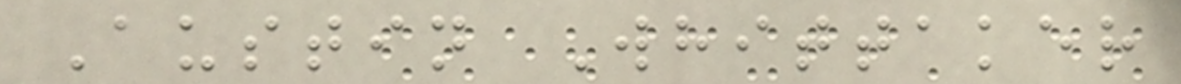Austin Whittaker
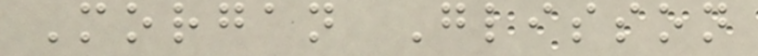Morgan Glisson
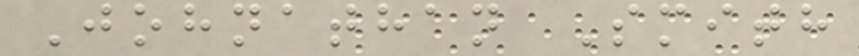Johnathan Smith
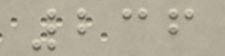236
